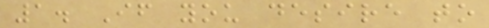1. If you desire to
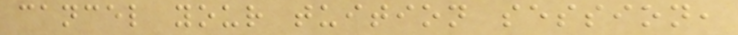cancel your tuition session,
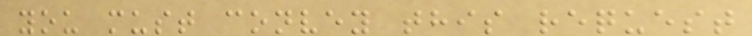you must convey this request
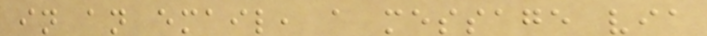in an email, a message via
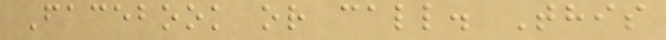Facebook or call. This
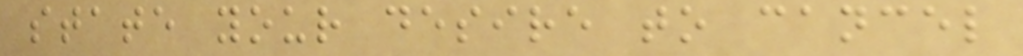state your desire to cancel
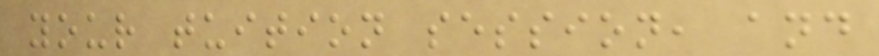your tuition session, and
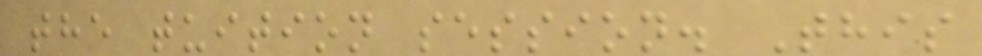the tuition session. This
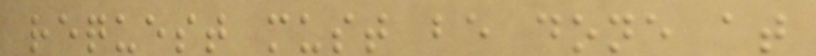request must be done at
